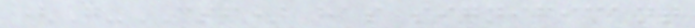(G-CSF) has significant
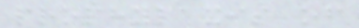prophylaxis of
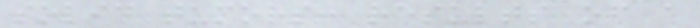solid tumors: results of a
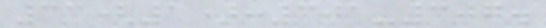33(1):301-307.
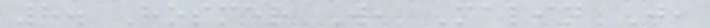8. Hosmer W, Malin J,
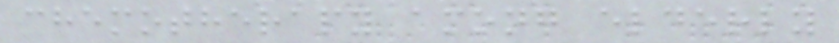chemotherapy among elderly
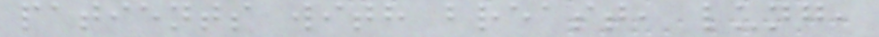patients with breast, lung,
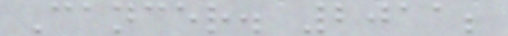Cancer. 2011;
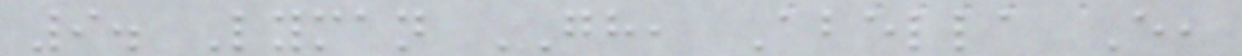9. Lyman GH, Abella E,
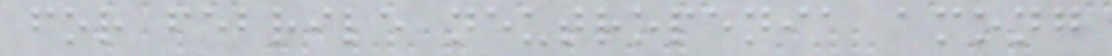for febrile neutropenia among
